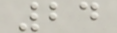24
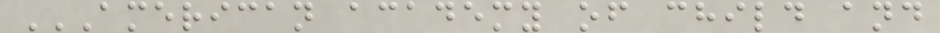AMERICAN ACADEMY OF CHILD AND
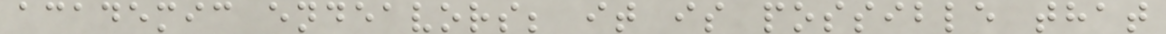academic endeavors; it is possible that
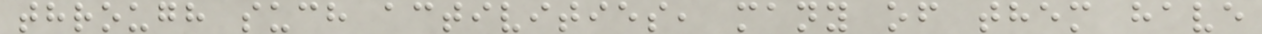through such activities, many of them have
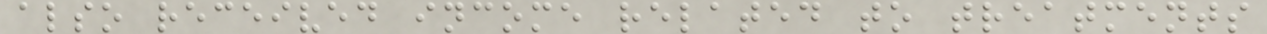also received income related to treatments
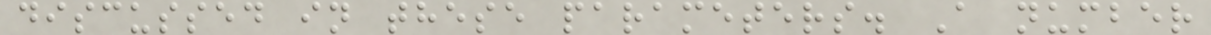discussed in these parameters. A number
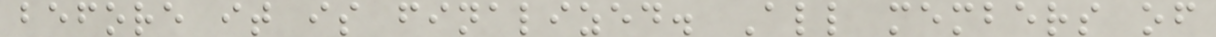before it is finalized. All members of
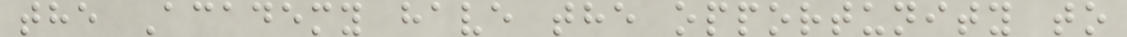the Academy have the opportunity to
